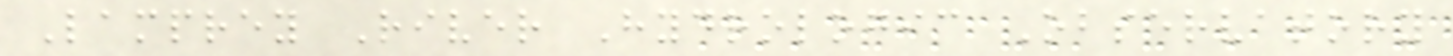Lamprey River Hydrologic Observatory
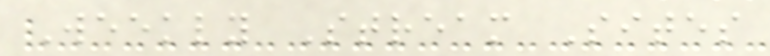Weekly Stream Sites
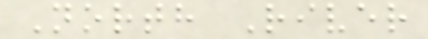North River
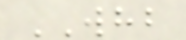WHB
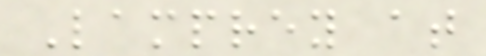Lamprey at
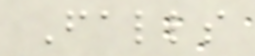Falls
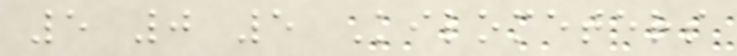5 0 5 Kilometers
